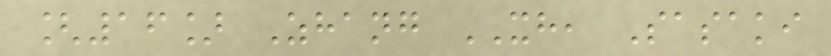[16] Zhang XH, Sasaki
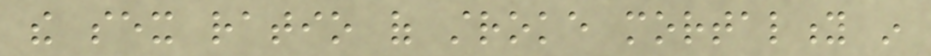the sex ratio of stroke mortality in
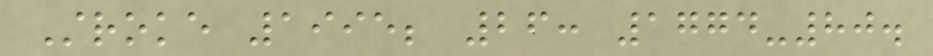Stroke 1995; 26: 1774-80.
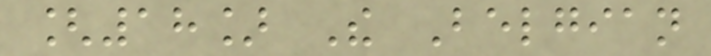[18] The Belgian
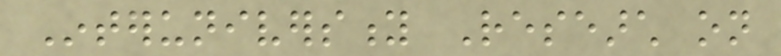Interuniversity Research on
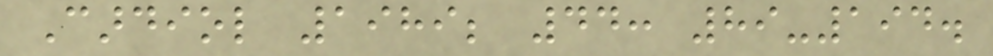Cardiol 1989; 44: 89-194.
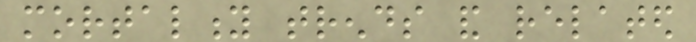mortality trends and related
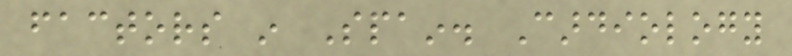factors in Spain. Cardiology
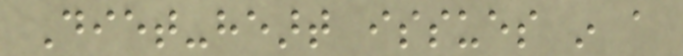Diet-heart issues in a
